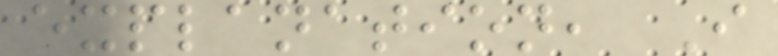explanation, I
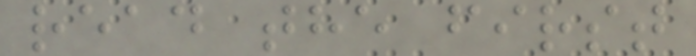read the first
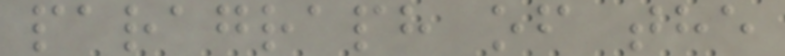paragraph of the
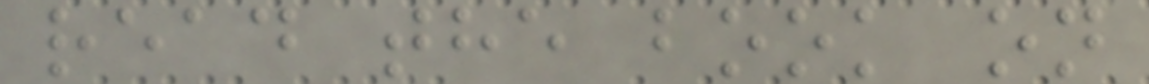read the book on
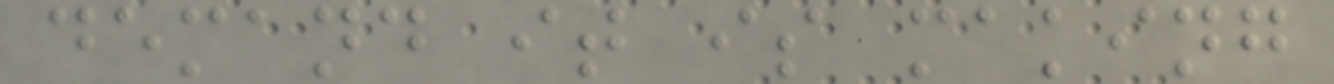demand it is making
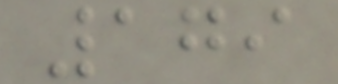179
